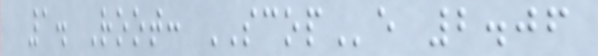1. Root: SCOPe 2.06
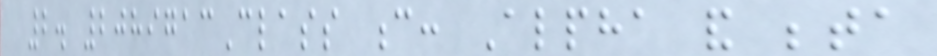2. 2089713Class c: Alpha and beta
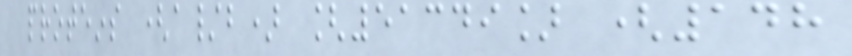proteins (a/b) [51349] (148
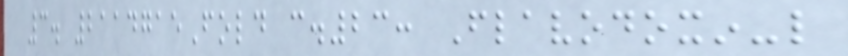3. 2114715Fold c.23: Flavodoxin-like
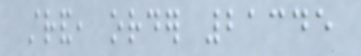strand, order 21345
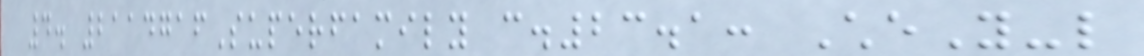4. 2114716Superfamily c.23.1: CheY-like
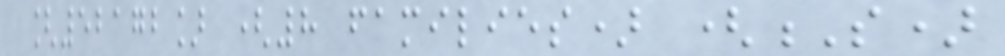[52172] (8 families) (S)
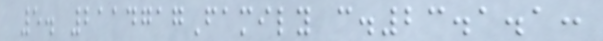5. 2114717Family c.23.1.1:
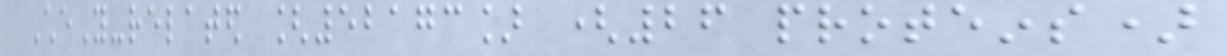CheY-related [52173] (26 proteins)
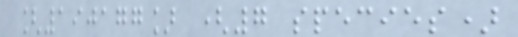[190177] (7 species)
